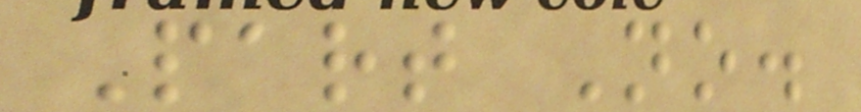Part No.
